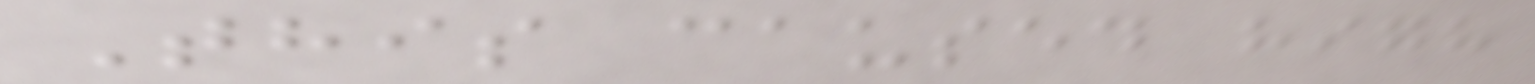This caused high
